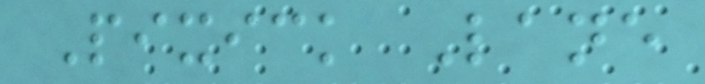Pixick Lane
